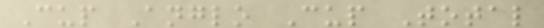Cup Anglo Cup Total
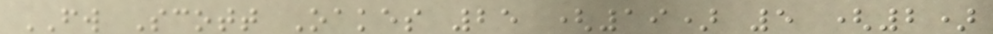FW Scott Oakes 25 (19) 5 (2)
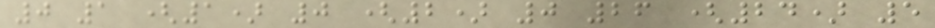0 1 (1) 0 (2) 0 26 (24) 5
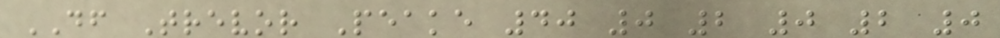DF Trevor Peake 40 0 2 0 2 0
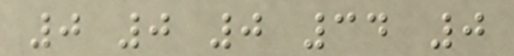0 0 0 34 0
